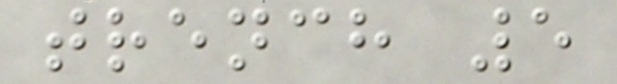trench 5
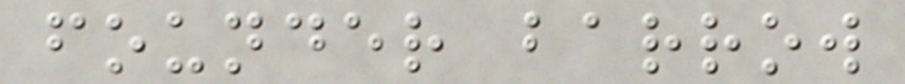founder barrow
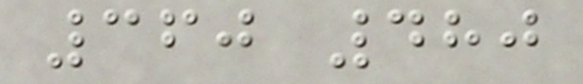360 480
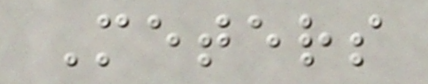Meters
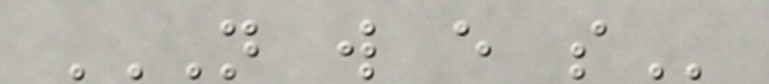N W E S
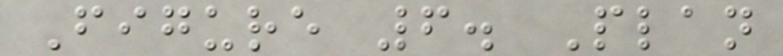Figure 6. Plan
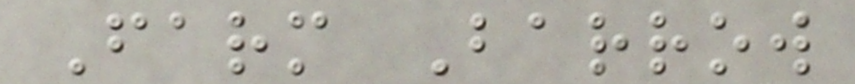Farm Barrow
